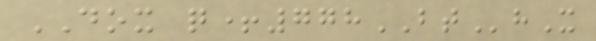DOX q+778BThX
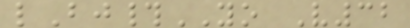lBj#YO V32
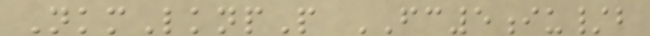NkmLknpP FC5iu/b
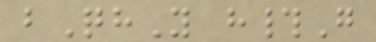bQhY h#G
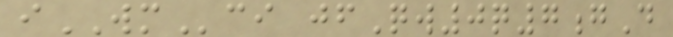iWMci jfQw0q7gD
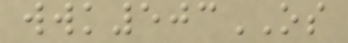wwk503OS
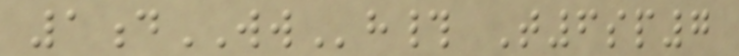1dWWh# T6sp7
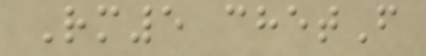Rm5 chetF
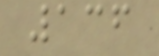136
